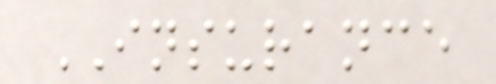INSURANCE
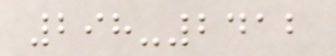298-2412
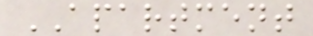APARTMENT
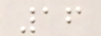16
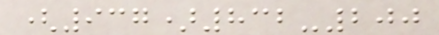(937)832-200
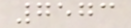7573
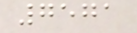7571
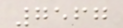7567
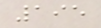195
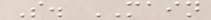S. MAIN
